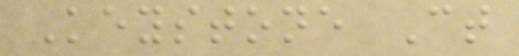Keystone Ct
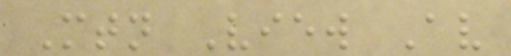Mtn View Av
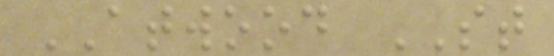ATWOOD ST
